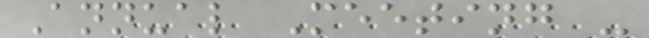Annual Meeting -
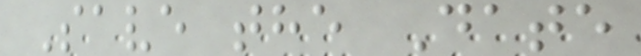Save the Date
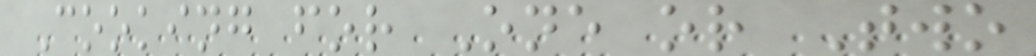Cooking for One or Two
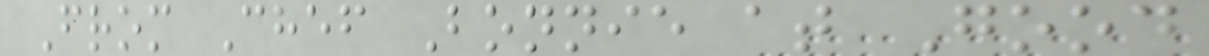From Chef Bonnie at Good
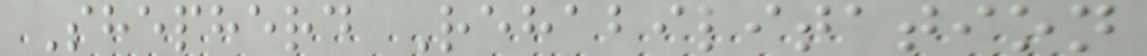Shepherd Rehabilitation
